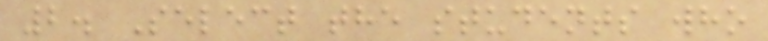2. Select the students who
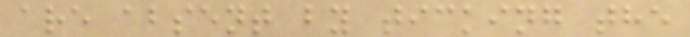are absent by ticking the
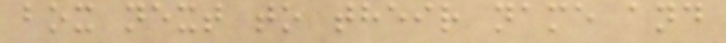box next to their name and
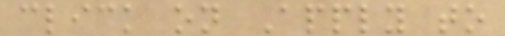click on Apply to
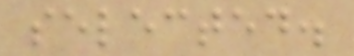selected.
